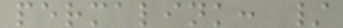permalink: /
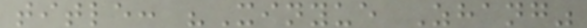title: "Xinyue Zhang"
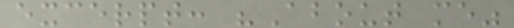excerpt: "About me"
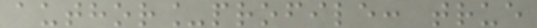author_profile: true
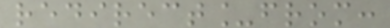redirect_from:
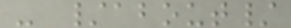- /about/
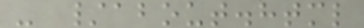- /about.html
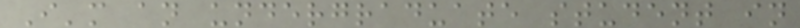I'm an undergraduate student in
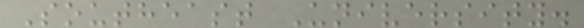Southeast University.
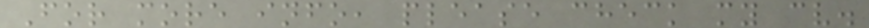For more info, please check my cv.
